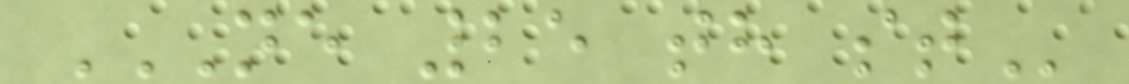NE 25 TH ST
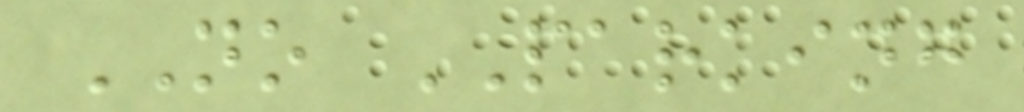NO PARKING
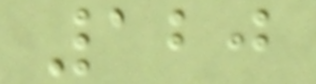120
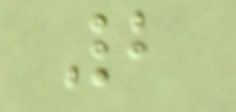2
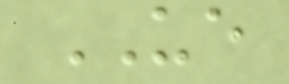UE
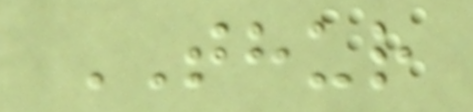THUR
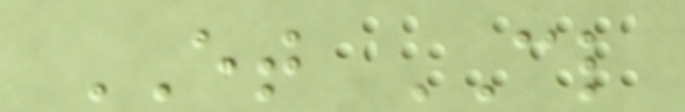ET CL
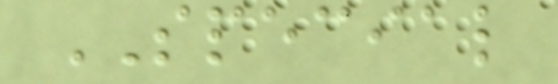SPECIAL
